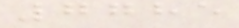7785
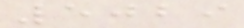5029
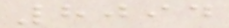8094
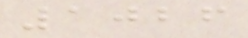1026
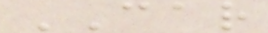CAR
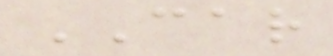CAR
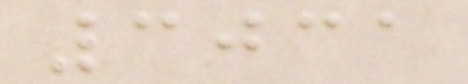3031
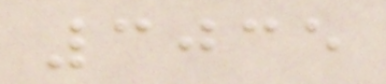3035
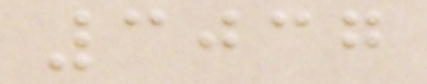3037
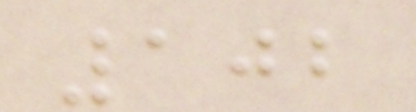102
